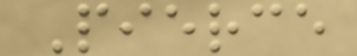Pierce
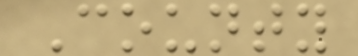County
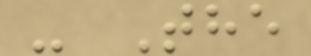- The
